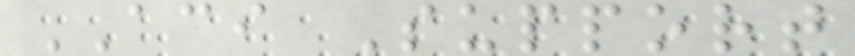ACI Support
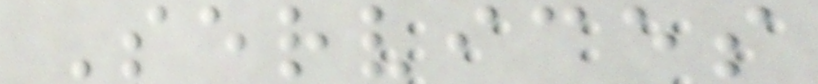Services
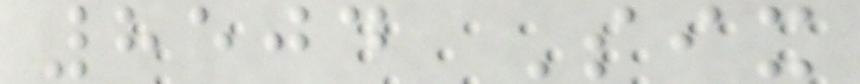8504 Six
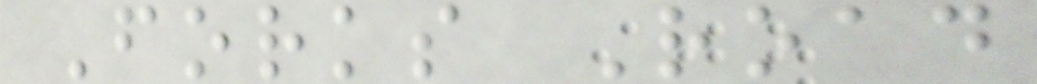Forks Road
